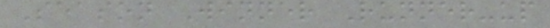Season Winner Runner-up
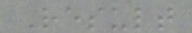Result
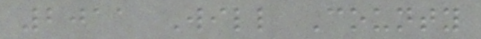2011 Will County
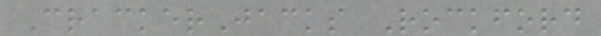CrackerJacks Rockford
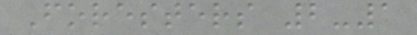Foresters 2-1
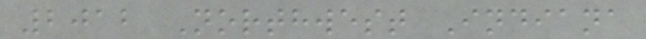2012 Northwest Indiana
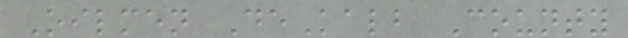Oilmen DeKalb County
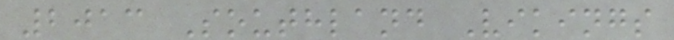2013 Southland Vikings
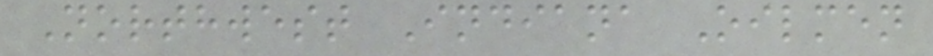Northwest Indiana Oilmen
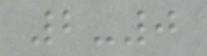2-0
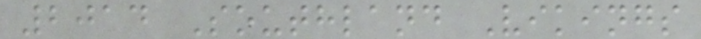2014 Southland Vikings
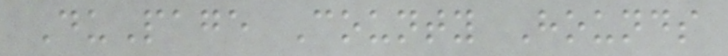DuPage County Hounds
